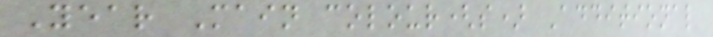Year Main colour(s) Additional
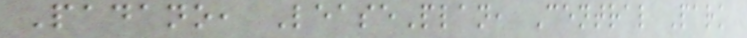Padano, LeasePlan, Central Park
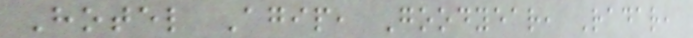Hotel Agip, Goodyear, Radar,
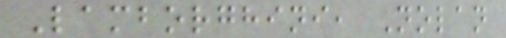Lamborghini, Nolan
